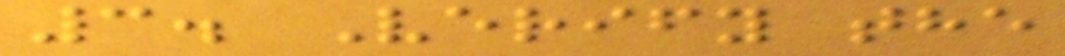3. Verify the
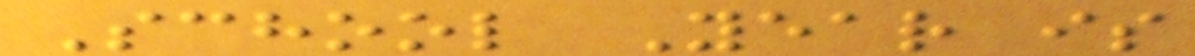School Year is
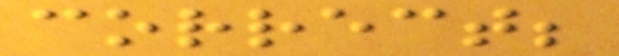correct;
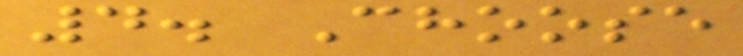4. Choose
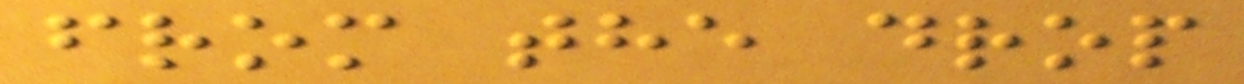from the drop
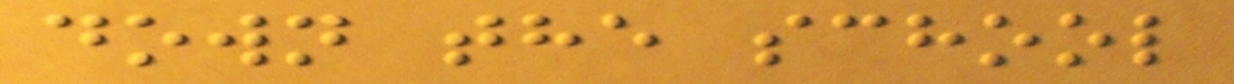down the school
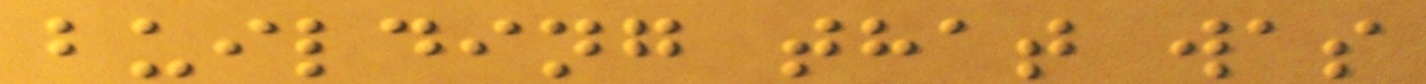building that was
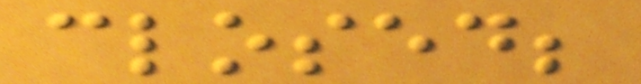closed;
